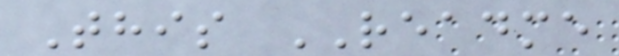This README
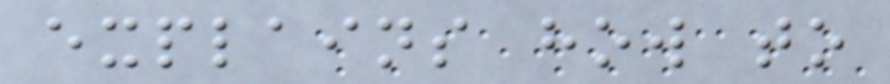explains how to
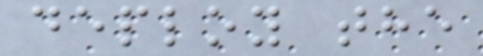deploy the
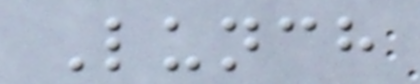Lunch
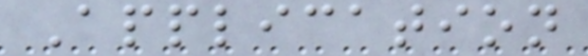Application
